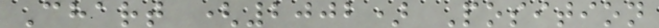Chart (2002) Position
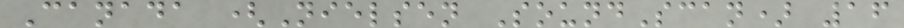Canada (Nielsen SoundScan) 16
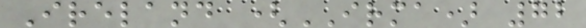Ireland (IRMA) 72
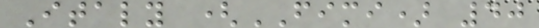Italy (FIMI) 40
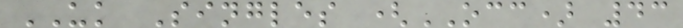UK Singles (OCC) 43
